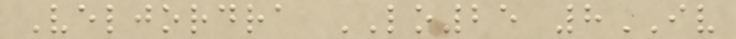Veljordra LO25 8IV
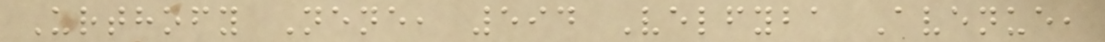Urthofy Nene, 594 Velfyba Avenue,
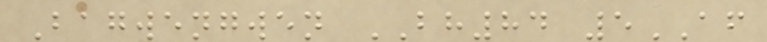Bagwengwen BH84 5AF
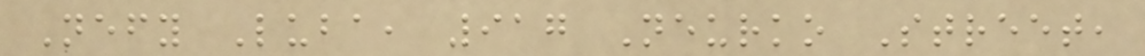Nefy Luba, 917 Neurko Street,
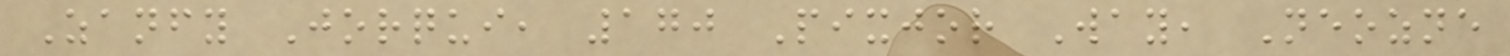Zanfy Jorqui, 170 Pixjor Way, Neozne
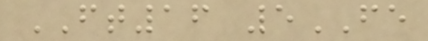FT16 5FE
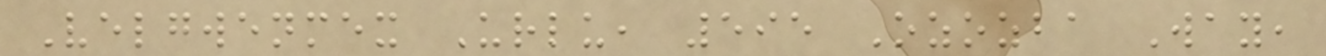Velgwenmex Urlu, 595 Ozozba Way,
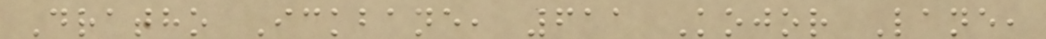Dratho Ickbane, 611 Kojor Lane,
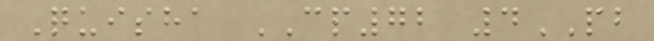Quisha CP72 4PB
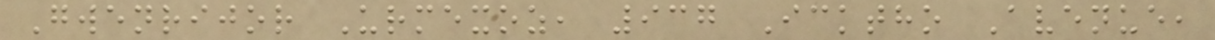Gwenrijor Urmexoz, 937 Icktho Avenue,
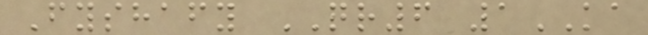Fyshafy QR6 1KA
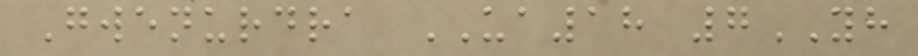Gwenurdra UA18 7YH
